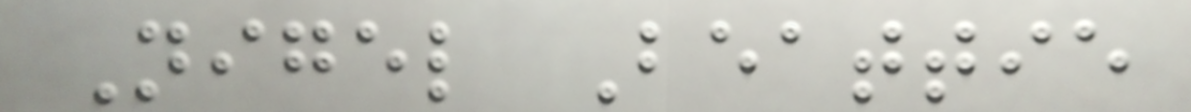Nigel Beattie
